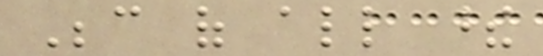Because of all these
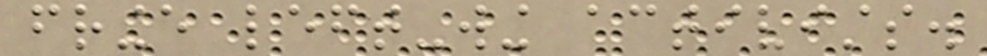fringe left-wing activists.
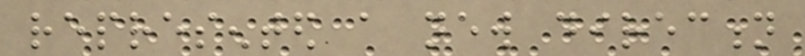represented a new direction
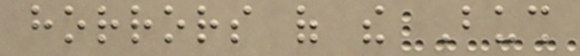horrors of the Bush
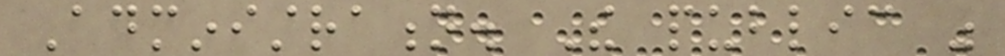Administration. The public was
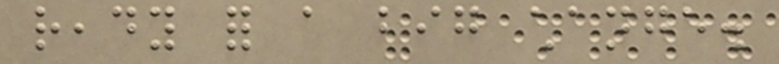ready for a big change.
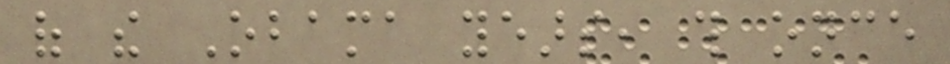of the Obama years, this once
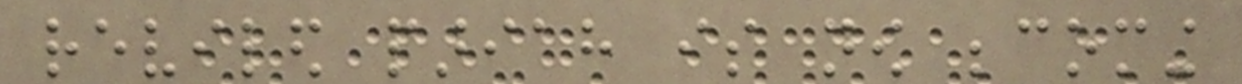reviled pariah is now becoming
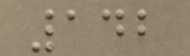142
